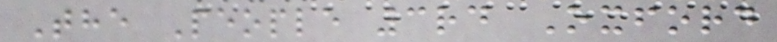The People 3rd Oxford
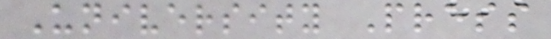University Press
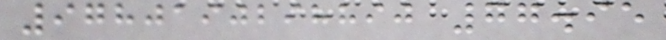9780190298890 77.95
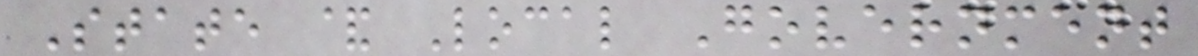State & Local Government
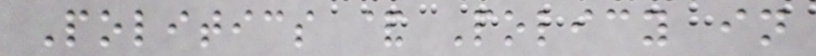Politics & Policy in
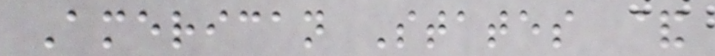American States &
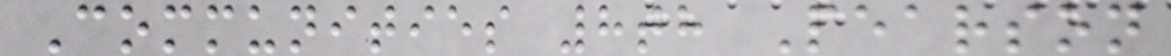Communities 8th Pearson
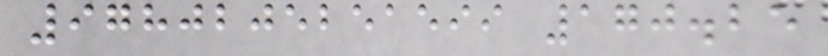9780205251599 170.25
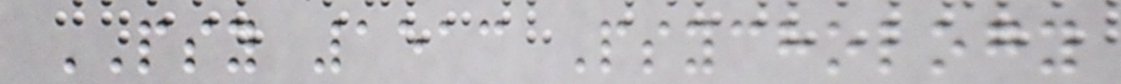PSY 1513 Psychology
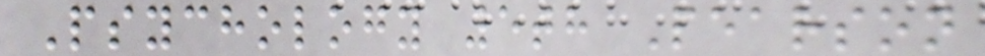Psychology 5th Pearson
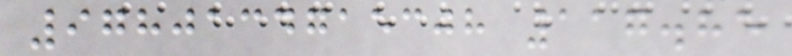9780134715308 117.85
